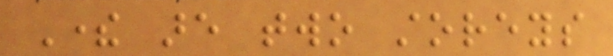There are two storeys
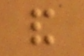and
